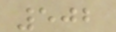502
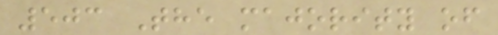503 The majority of
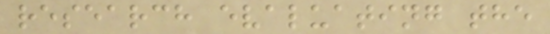research evaluating the
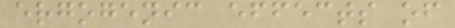ergogenic effects of
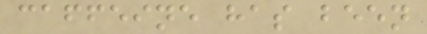caffeine has been
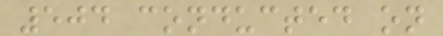504 conducted on
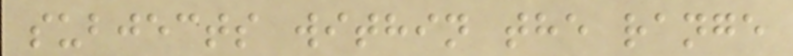subjects within the range
